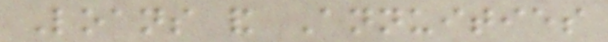Loans and Annuities
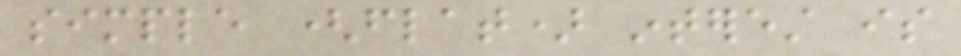simple (flat) interest is
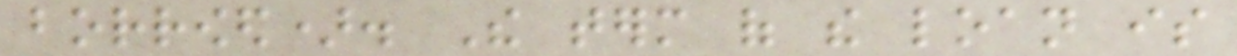borrowed). The term of the loan is
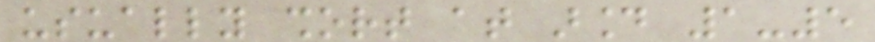usually short at around 1-5
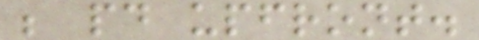be paid upfront.
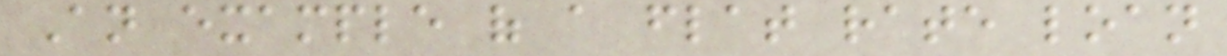An example of a flat rate loan
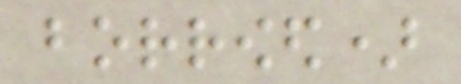borrowed)
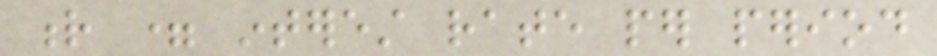r = interest rate per period
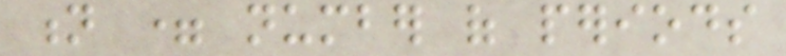n = number of periods
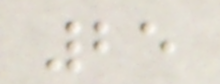25
